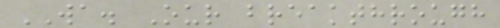WA. Our breakthrough
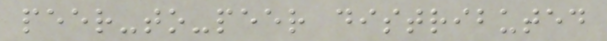peer-to-peer distributed
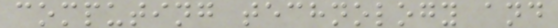computing technology and
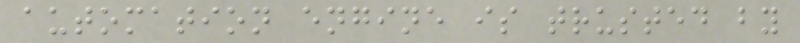automation engine is trusted by
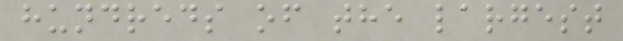hundreds of the largest
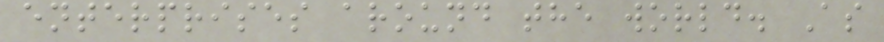enterprises around the world. As
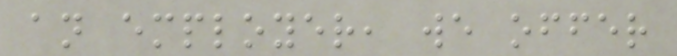an employer, we offer
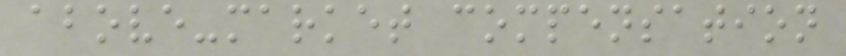above-market compensation
